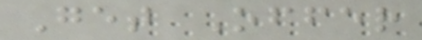Get Offer
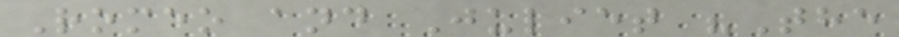Romeo and Juliet "The
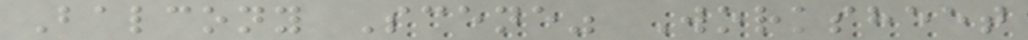Balcony Scene" Worksheet
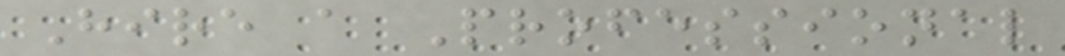Hire a Professional
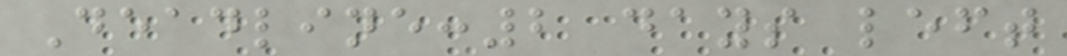Deadline:2 days left
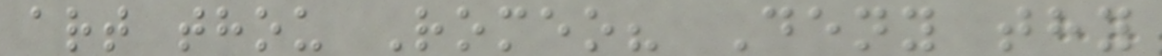art thou Romeo? Deny thy
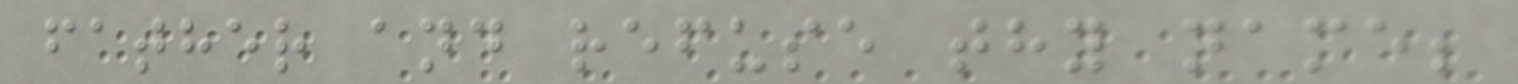father and refuse thy name;
